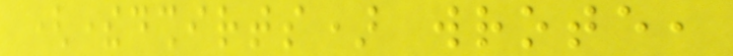(theredshirts) wrote,
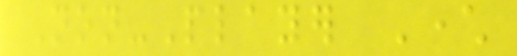Non-Player Character
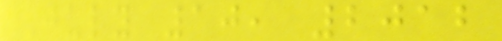July 10, 2012
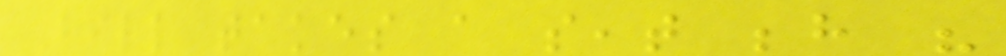Bill takes a seat behind his
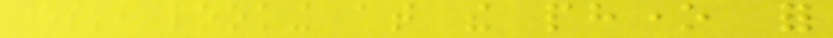desk, looking at the phone for
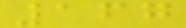167
